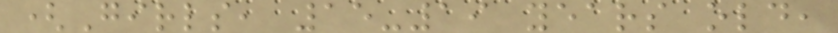(Girls, 15-19 years old,
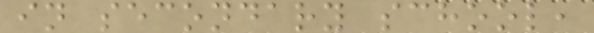in secondary school,
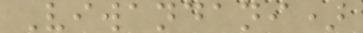Viwandani)
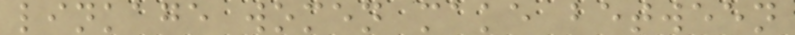linkage women make between
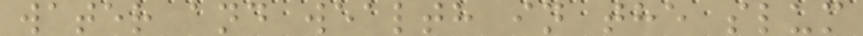water and wealth in the slum
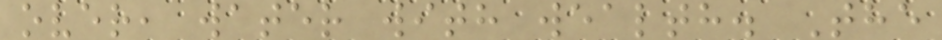over, water with wealth. The
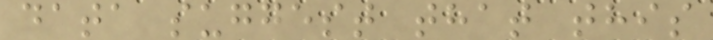data suggest that this
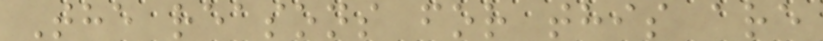The reasons for this are
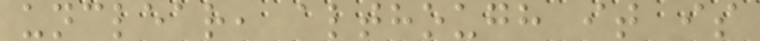unclear, although it is
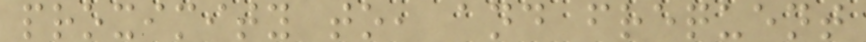proximity to, and frequent
